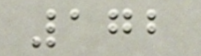172
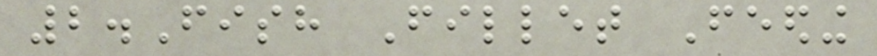2.Fish Fillet Feeding
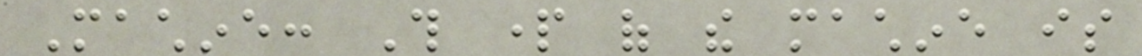Machine: This part of the machine is
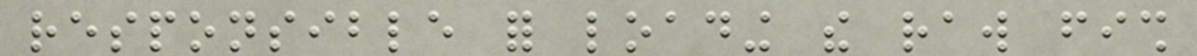responsible for loading the raw fish
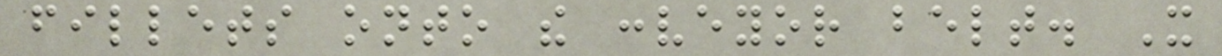fillets onto the conveyor belt. It
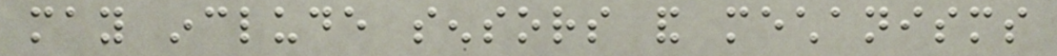may include sensors and mechanisms
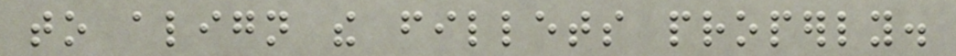to align the fillets properly.
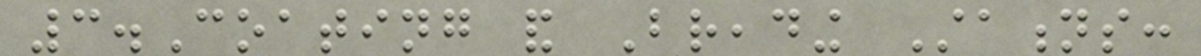3.Coating and Breading Stations:
